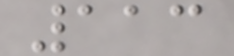113
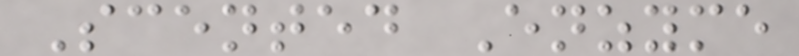Scented Enzyme
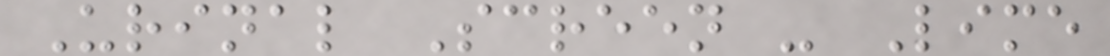Urinal Screen - Lime
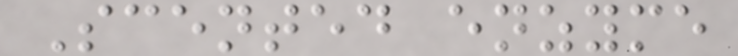Scented enzyme
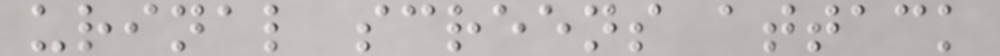urinal screens attack
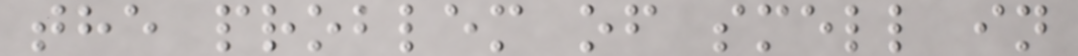the problem of smell in
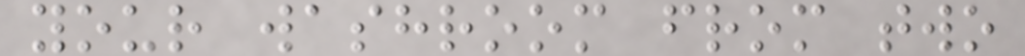your washroom from two
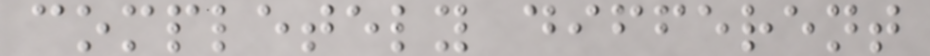completely different
